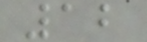12
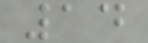14
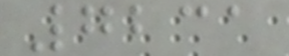7231
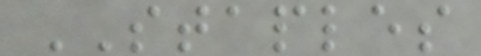STAPLES
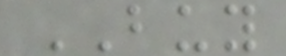BUY
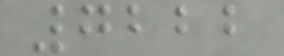7222
